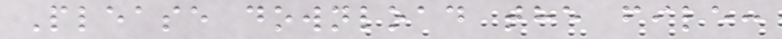Please download the file:
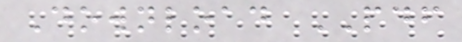Download PDF
